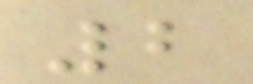2
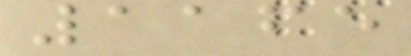1165
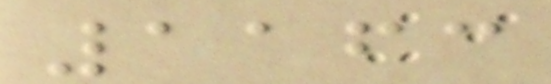1163
